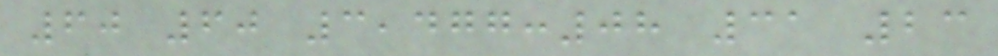60 60 3,477:08 31 23
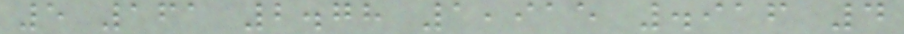5 161 2.78 1,915 .916 4
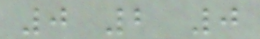0 2 0
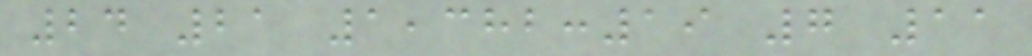24 21 1,382:19 7 11
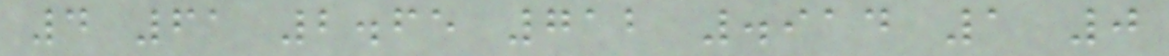4 61 2.65 712 .914 1 0
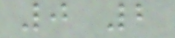0 2
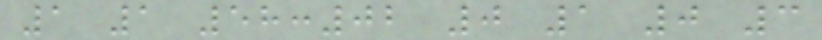1 1 58:02 0 1 0 3
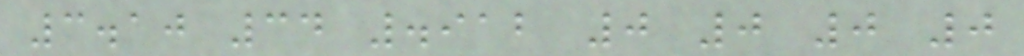3.10 34 .912 0 0 0 0
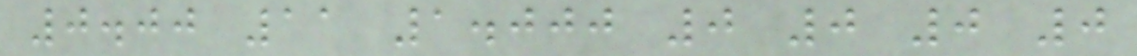0.00 11 1.000 0 0 0 0
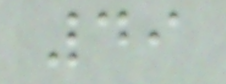49
